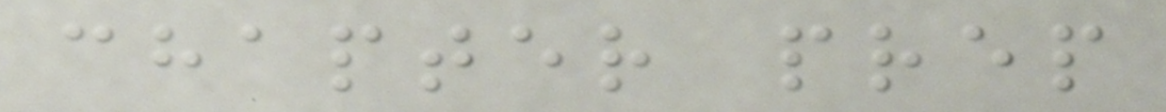chapter prep
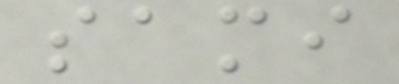sami
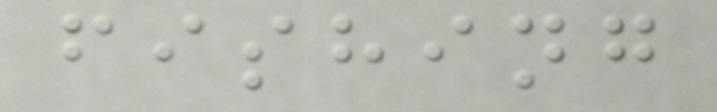fishing
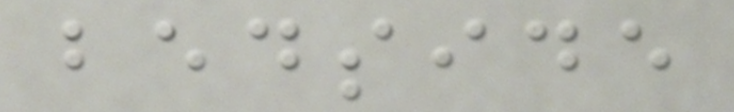bedside
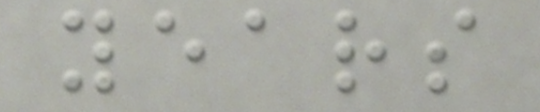years
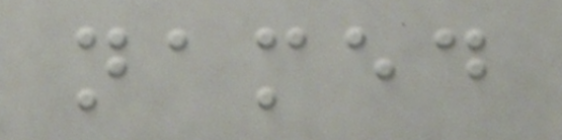named
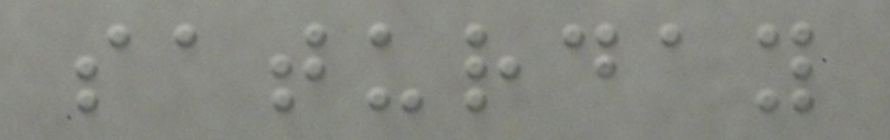saturday
